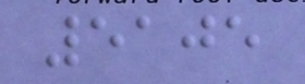5105
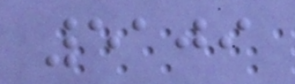5109
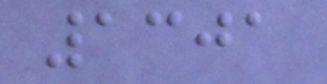1301
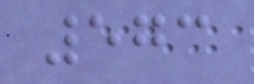573
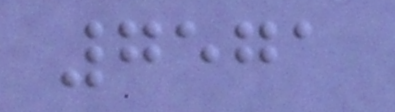7571
